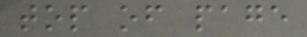top of page
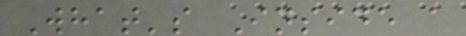What's Inside a
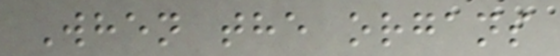When the organs
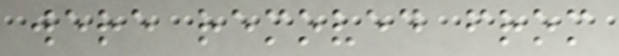were removed from
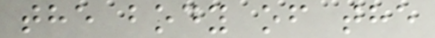the body of the
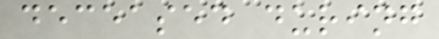deceased during
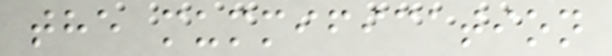the mummification
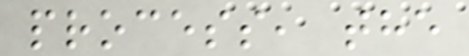process, the
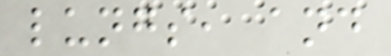lungs, and
